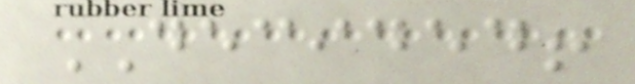DECIDED!
